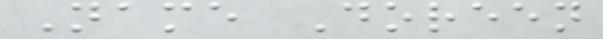Name Doreen
